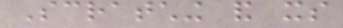Scratching and its
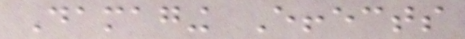Damaging Effects
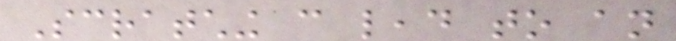Scratching can lead to an
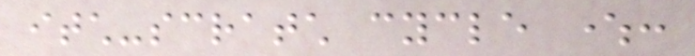itch-scratch cycle where:
